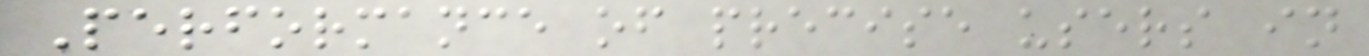Performance of precise users in
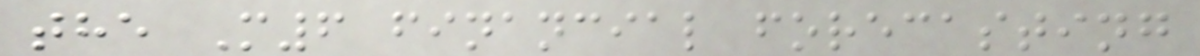the M6 financial forecasting
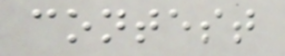contest
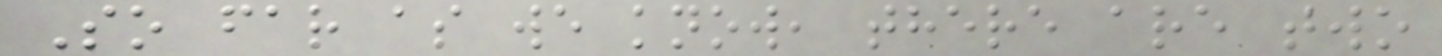So far as we know, there are two
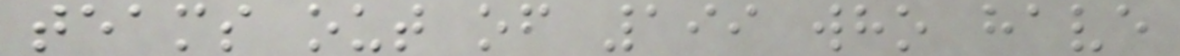teams out of 199 who have
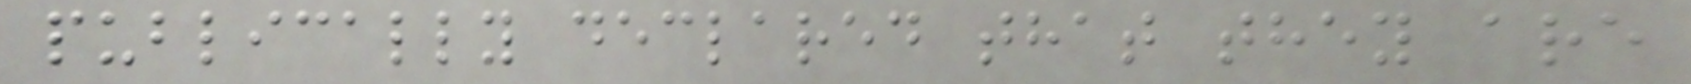publically declared that they are
